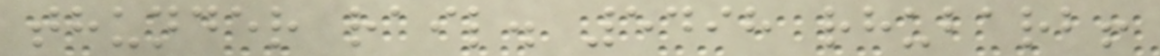thunder rail. 5498 rhubarb!
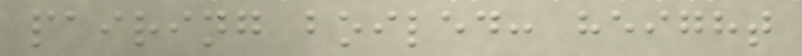pairing boiled: height
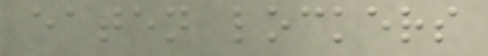eaten lockers
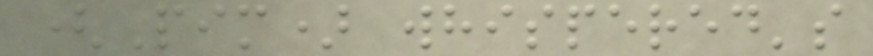(Pim) whispered's
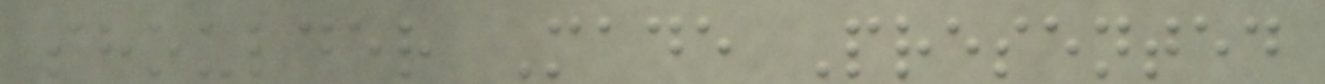shoulder Made Presented
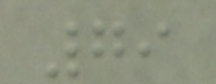79
